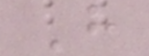H
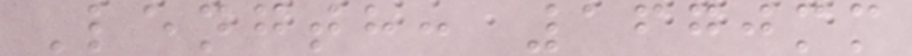Length: 1670mm
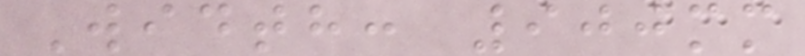Width: 900mm
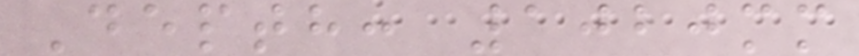Depth: 1020mm
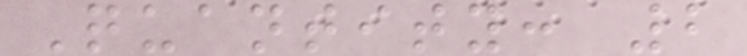Quantity: 2
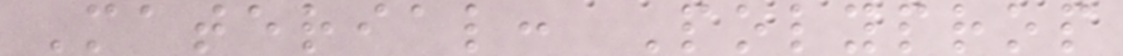Material: Polyprop
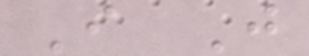I J
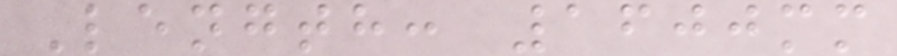Length: 1600mm
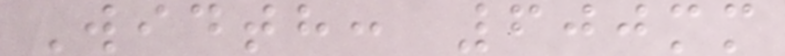Width: 600mm
